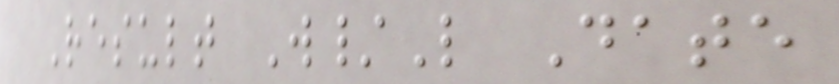Result W/L Date
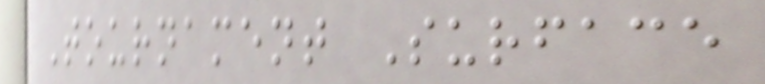Tournament Surface
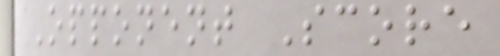Opponent Score
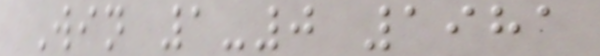Win 1-0 1981
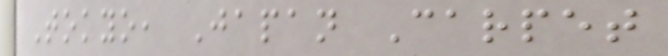Tokyo, Japan Carpet
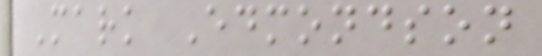Mark Edmondson
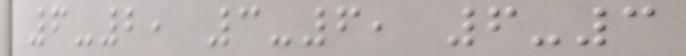6-2, 3-6, 6-3
